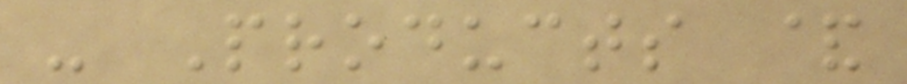- Products &
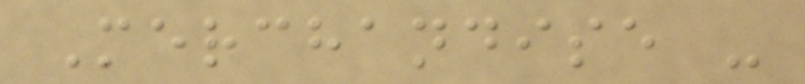Merchandise -
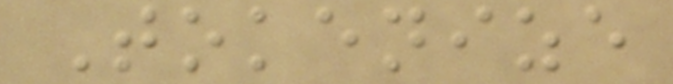Tokenize
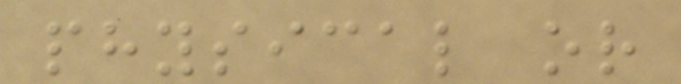physical or
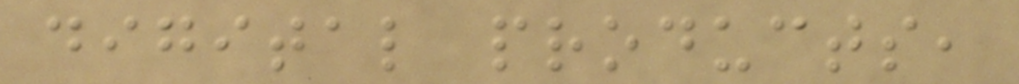digital products,
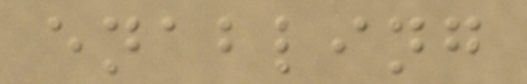enabling
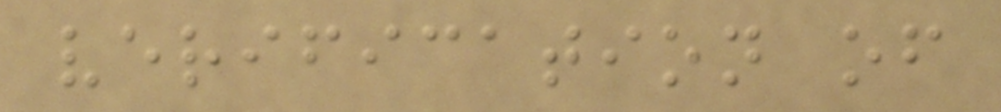verification of
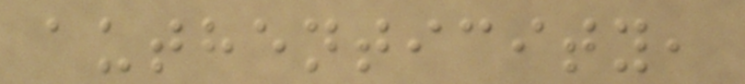authenticity,
